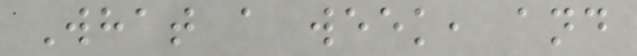What a week, and
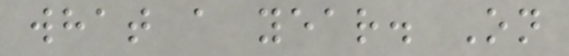what a year. On
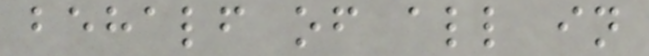behalf of all in
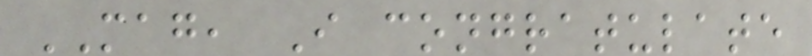MAG, I congratulate
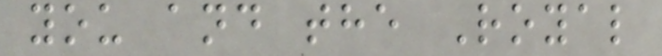you and the Royal
